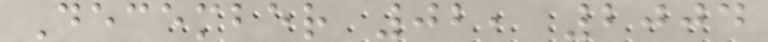December 02, 2004
